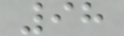98
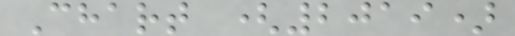Chart (2019)
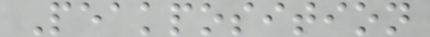Peakposition
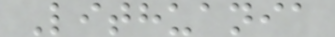Lithuania
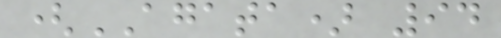(AGATA) 94
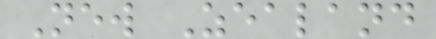New Zealand
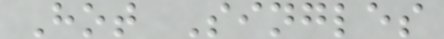Hot Singles
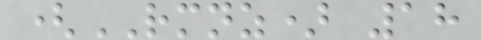(RMNZ) 18
